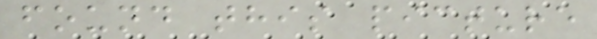found this picture
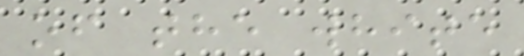of the white
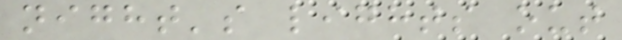night's lights out
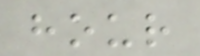hour
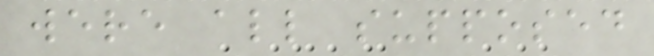were all supposed
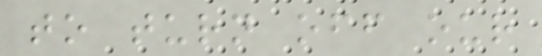to turn off our
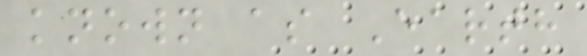known as Earth
